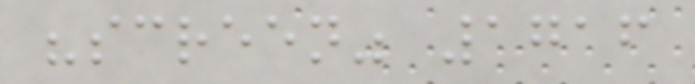"screen" 1716
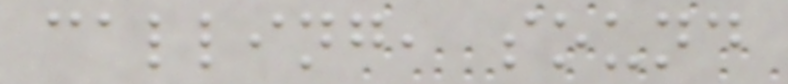calling, sound
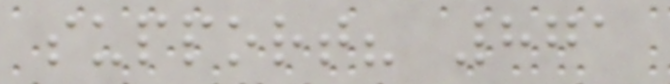support? 871
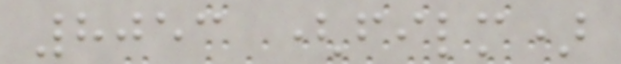8053 (film)
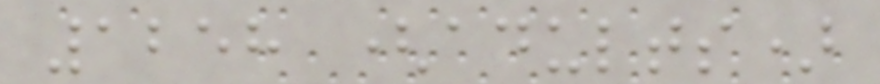1258 (adults)
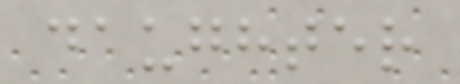daughter
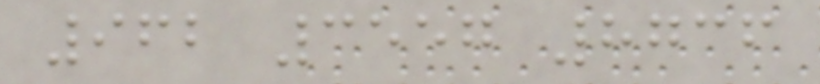962 3557 8736
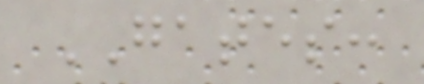GATES:
